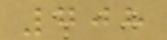708
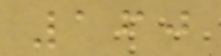160
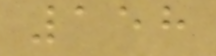158
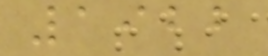1922
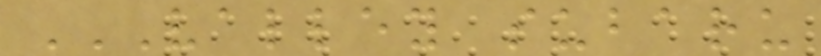VALLEY SUBARU
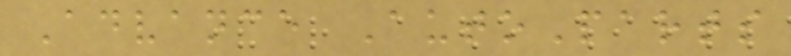Advance AutoParts
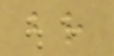br
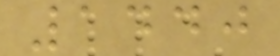1440
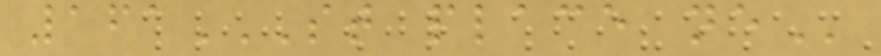161ST PLACE NE
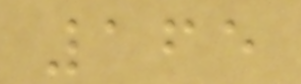165
